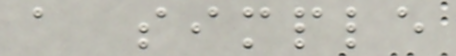a simple
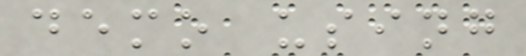demo using
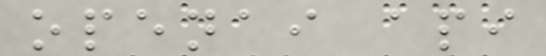openai api
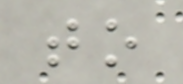to
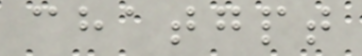chatgpt
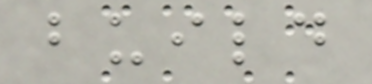build
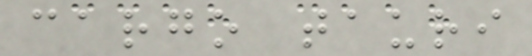cargo tauri
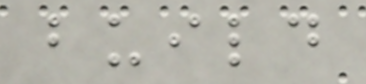build
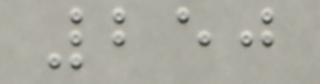250
